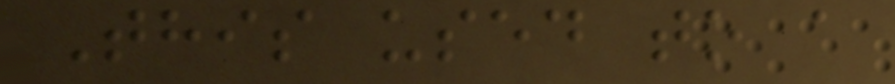This used to a
